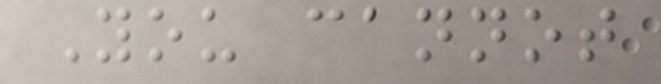You cannot
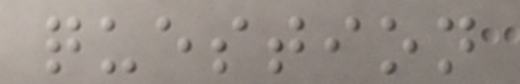question
